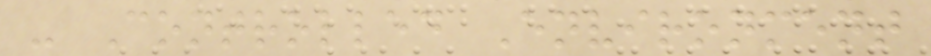- Controlled Environment
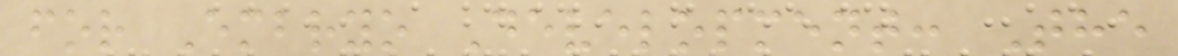for Embryo Development: The
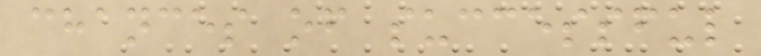chances of successful
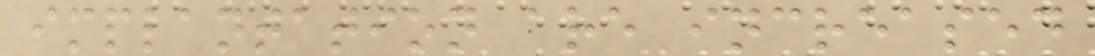implantation are increased
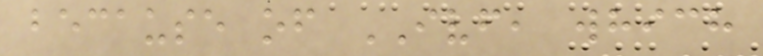because of IVF, which
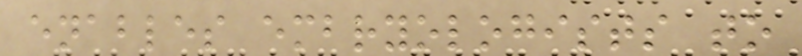enables embryologists to
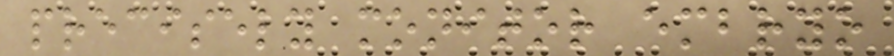precisely monitor embryo
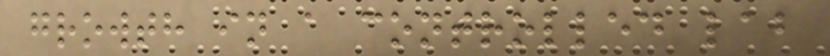growth in a controlled lab
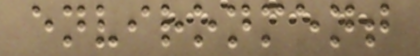environment
